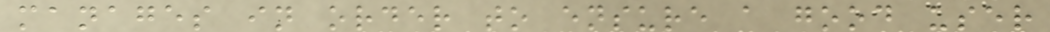manages in order to ensure a good user
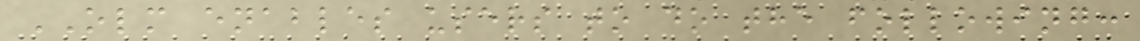OLM enables users to do the following:
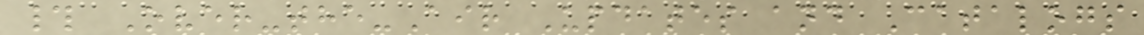# Over-the-Air Updates and Catalogs
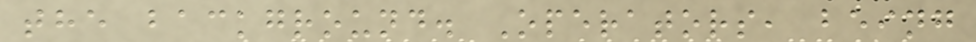the background. Operators, being
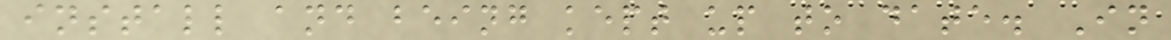install and being kept up to date. In
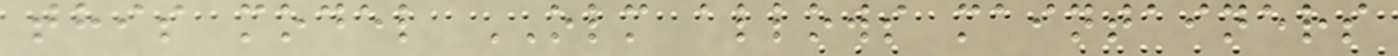this model OLM allows maintainers
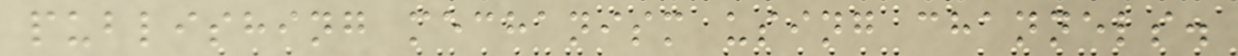publishing mechanism using channels.
